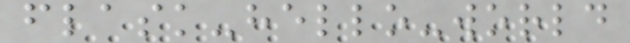flask-hello-world
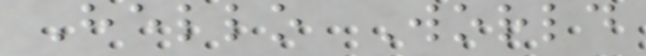Hello World
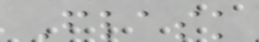Flask
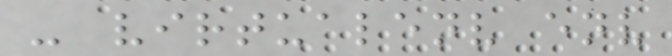- virtualenv env
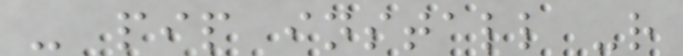- pip install -r
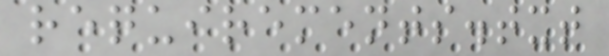requirements.txt
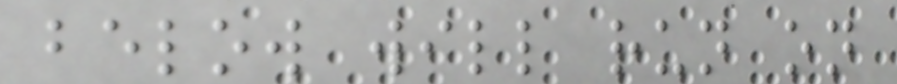below will run on
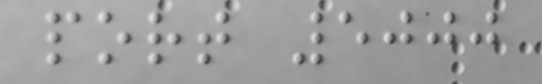port 5000
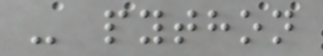- python
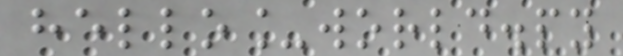hello_world.py
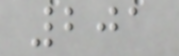201
